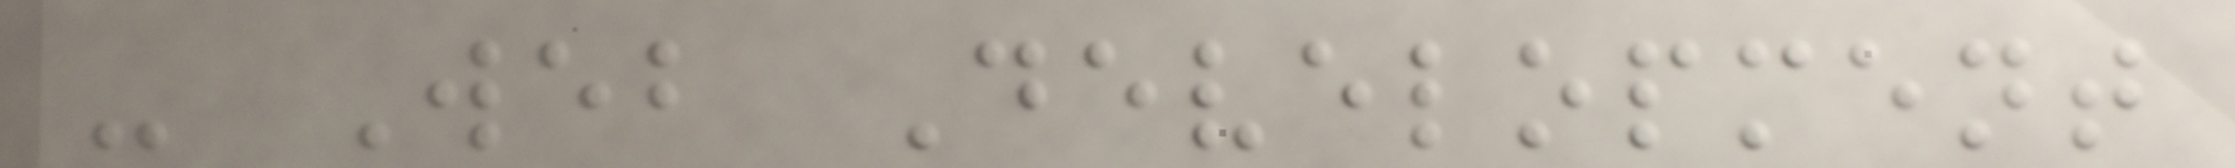- Web Development
